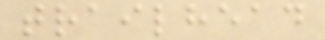trailhead
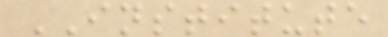INSTITUTE
